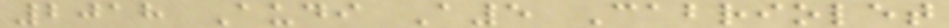2018 Audi A5 Cabriolet
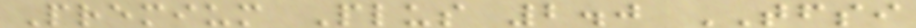Premium Plus 2.0 TFSI
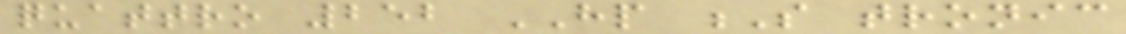quattro 252 HP S tronic
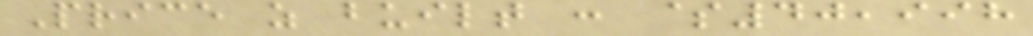Price as built : $40,998
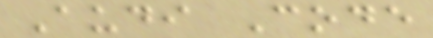Audi Code
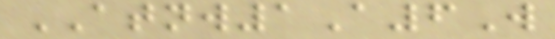ATNW1A6W
